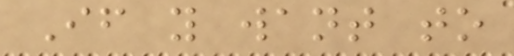If you want to
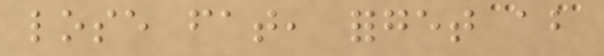lose fat, forget about
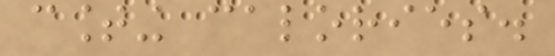counting calories.
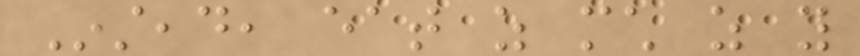Instead, eat as much as you
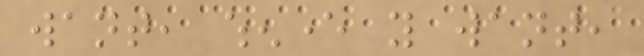want, whenever you want,
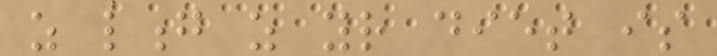as long as your diet is
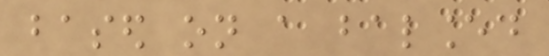based on a balanced
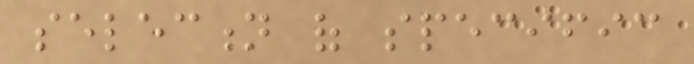selection of specific
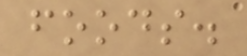foods.
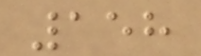158
